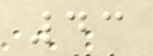43
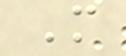M
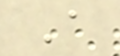A
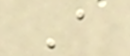A
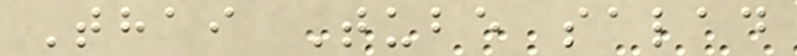Thai Tube salad
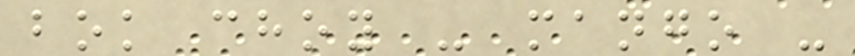bok choy - mango -
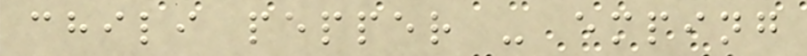chili pepper - emping
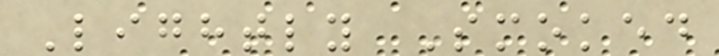Lightly Smoked
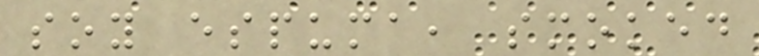soy espuma, smoked
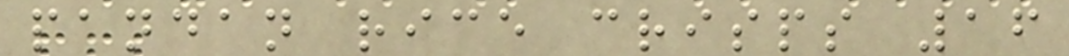pandan rice crisps 16
